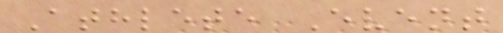Athlete Event
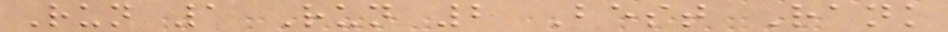Run 1 Run 2 Best Rank
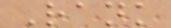Rank
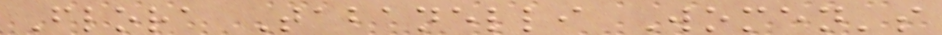Flora Tabanelli Women's
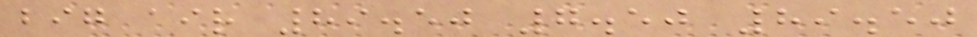big air 89.50 7.50 89.50
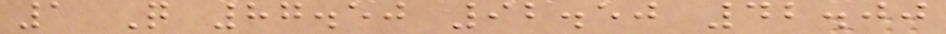1 Q 87.50 92.50 42.00
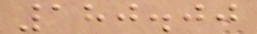180.00
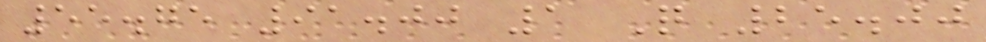55.75 91.00 1 Q 25.00
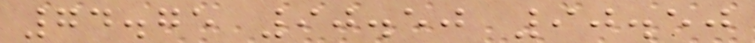74.75 90.50 90.50
